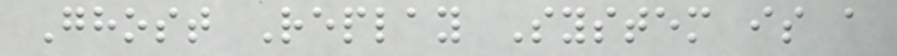Ghost Replay System is a
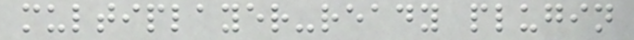multiplayer-ready plugin
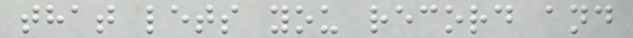that lets you record and
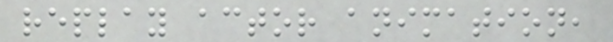replay actor animation,
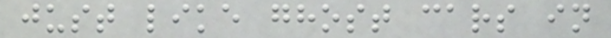just like ghost cars in
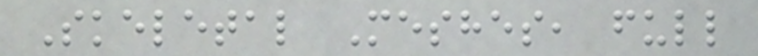Skeletal Meshes, full
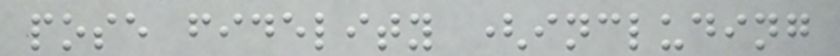pose fidelity (including
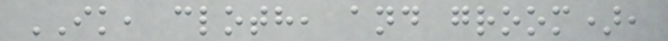IK, cloth, and groom),
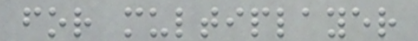for multiplayer
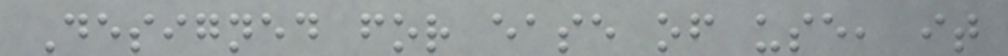Designed for ease of use, it
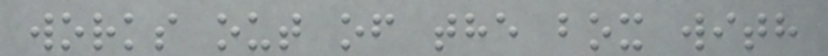works out of the box with
